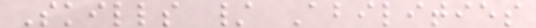Skills / Abilities
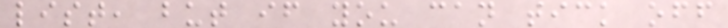list, but if you can tick off
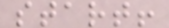start!
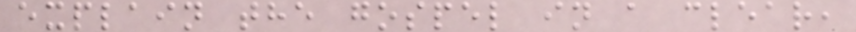explain the gospel in a clear,
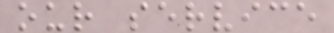our service
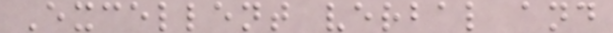Excellent verbal and
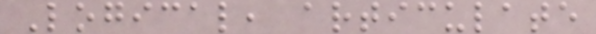Logical, articulate
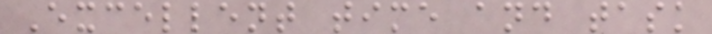Excellent time and task
